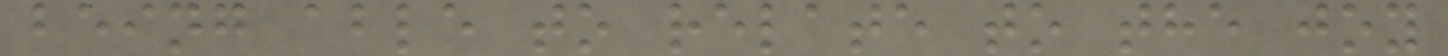being able to relate to the joy
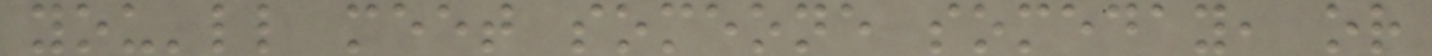you'll meet someone someday, or
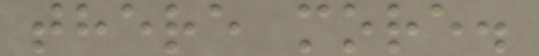there more.
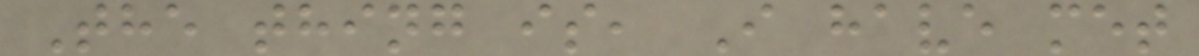The thing is, I have met
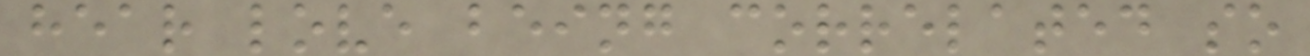hear love being correlated so
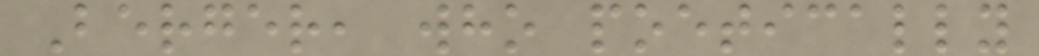Berger, who poetically
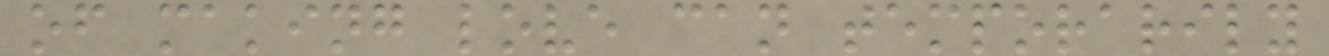of making love can temporarily
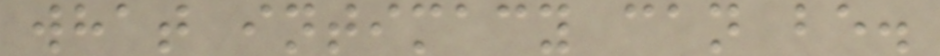what intimacy can be.
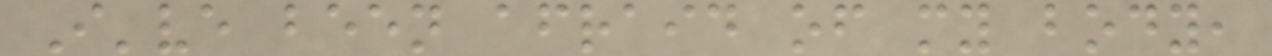I've been afraid of my body,
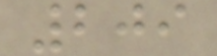209
